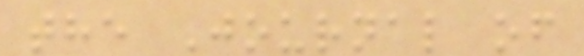the Journal of
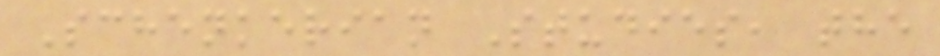Schenkerian Studies, the
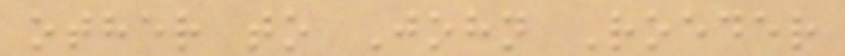other to John Roeder
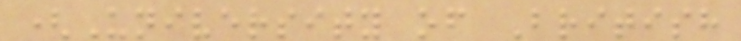(University of British
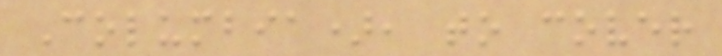Columbia), to cover
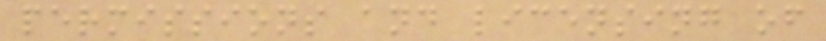permissions and licensing of
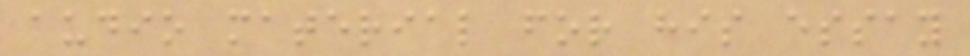audio material for his essay
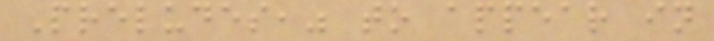Preludes," to appear in
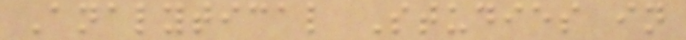Analytical Studies in
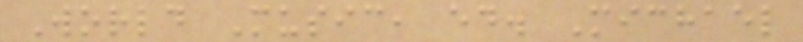World Music, ed. Michael
